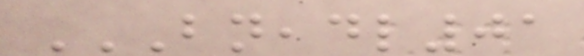BNEADL01
